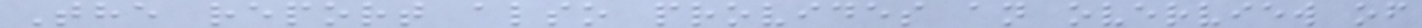The report also provides an overview of
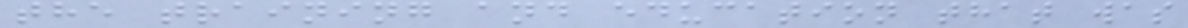the training and education that was
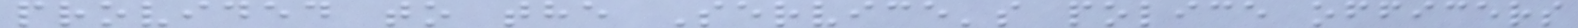provided to the Service's police officers
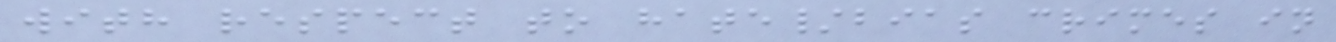with respect to hate/bias crimes in
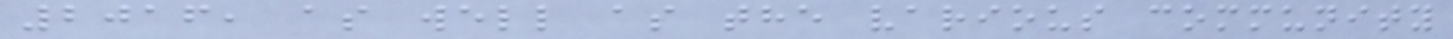2016, as well as the various community
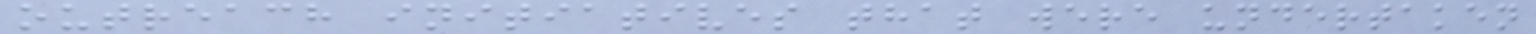outreach initiatives that were undertaken
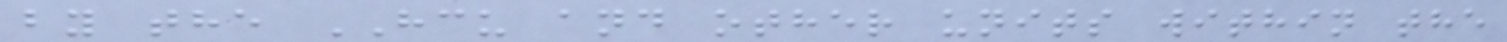by the HCU and other units within the
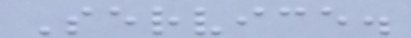Service.
